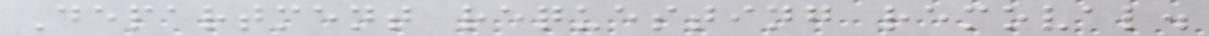Department requesting removal.
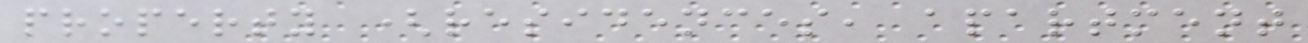property (residences, apartment
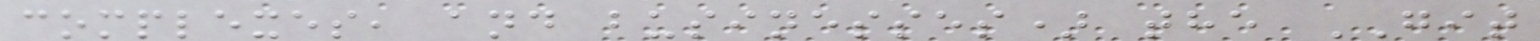complexes, and businesses) the GIT
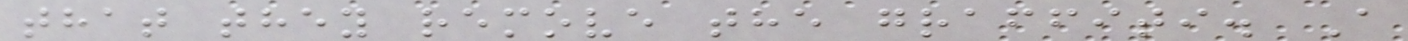that they remove the graffiti. A
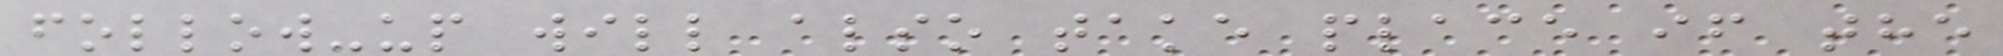follow-up will also take place if the
